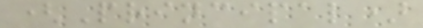(Principal)
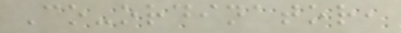Co-ordinator,
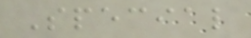Special
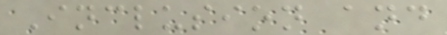Inclusion and
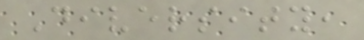Diversity,
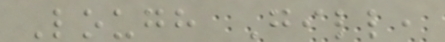Lough Gill,
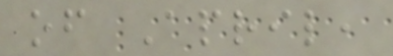of April,
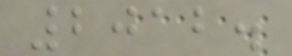2012.
